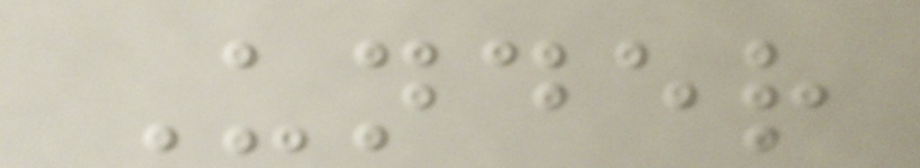Under
